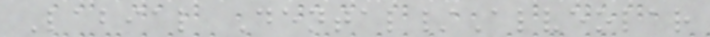Labial Dental/Alveolar
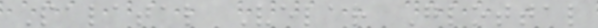Palatal Velar Glottal
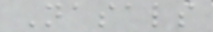Nasals
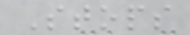Stops
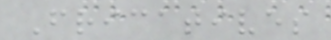Fricatives
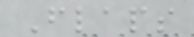Flaps
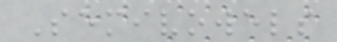Semivowels
